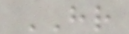HR
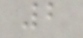2
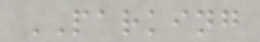PARKING
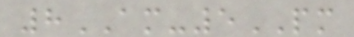8AM-5PM
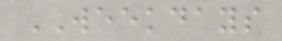WEEKDAYS
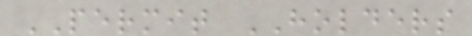PERMIT HOLDERS
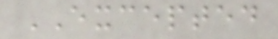EXCEPTED
